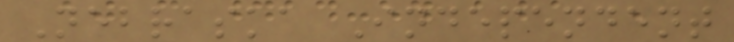Nebraska Independent
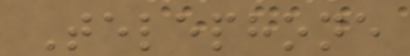Telephone
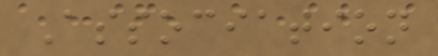Association
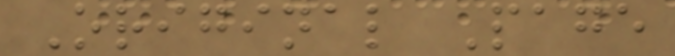Original Page
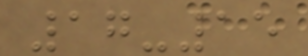17-15
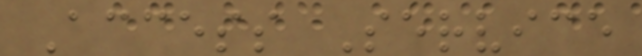Access Service
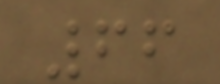66
